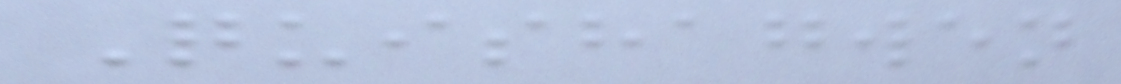Quishagwen
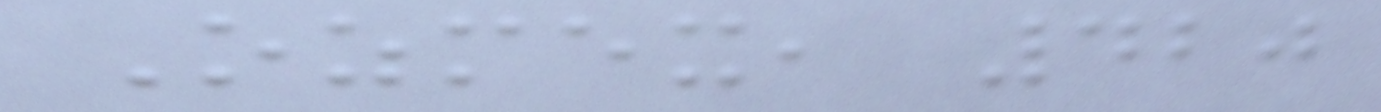Ozmex, 420
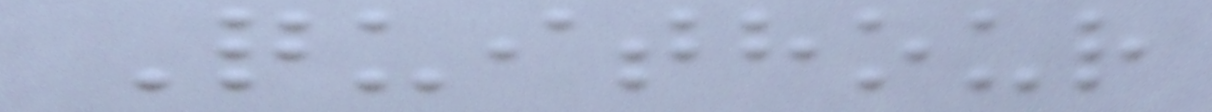Quithour
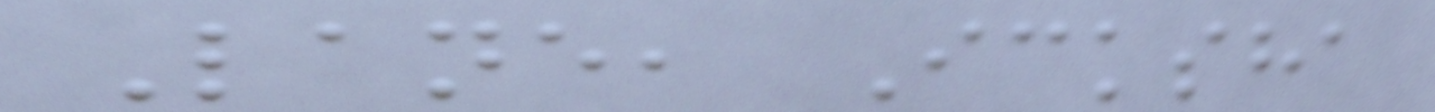Lane, Icksha
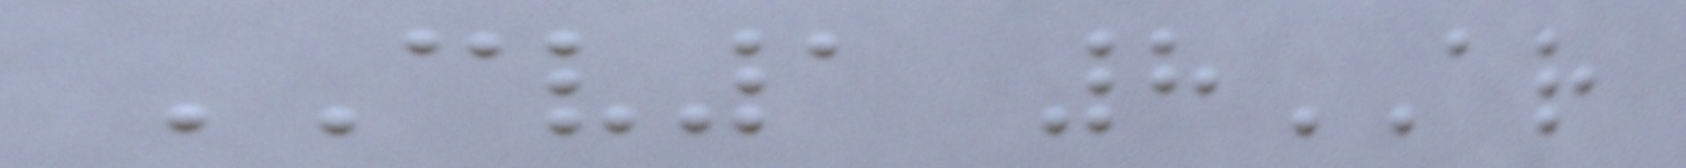CV1 8AR
